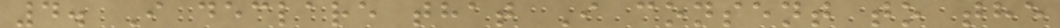4. I declare that I consent to the
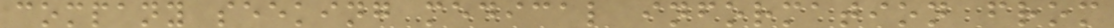company seeking medical information from
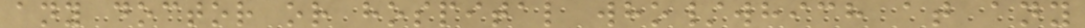any doctor or hospital who/which at any
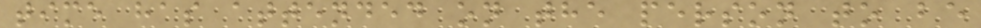time has attended on the person to be
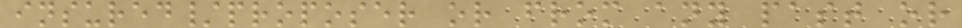insured/proposer or from any past or
